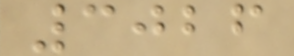3026
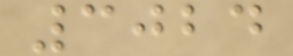3024
